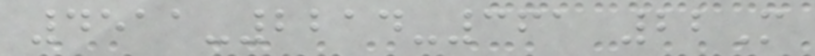4511-2214-361 22M
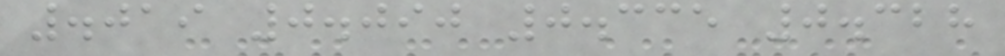.019 0.090 0.335 0.328
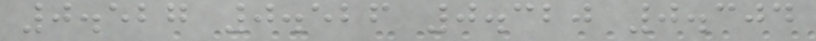0.527 0.526 0.320 0.304
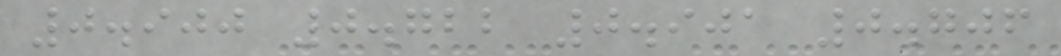0.900 0.722 0.901 0.706
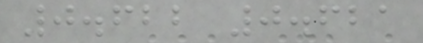0.622 0.621
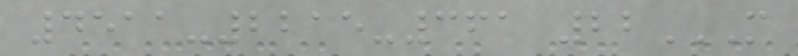4511-2215-361 22M
